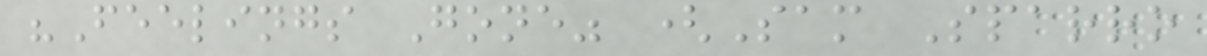"Feelings Gone" (Sam Sparro
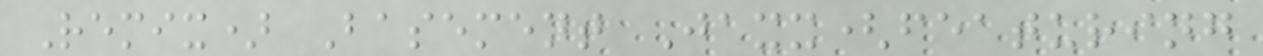Remix) Basement Jaxx(featuring
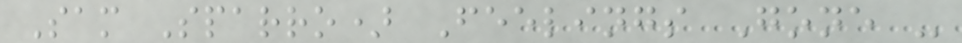Sam Sparro) Feelings Gone -
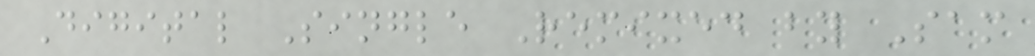Digital Single Remixed by Sam
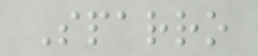Sparro
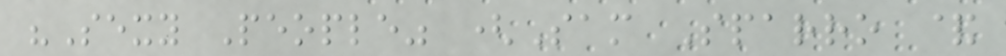"Sexy People" (Sam Sparro &
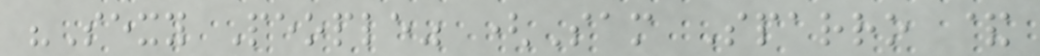"Sexy People" (Sam Sparro &
